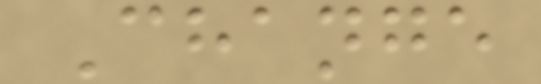Change
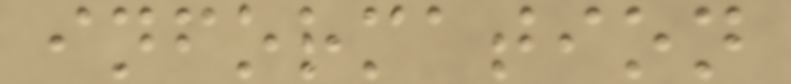information
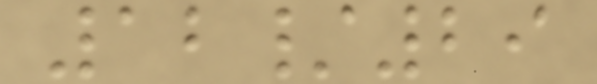12/29
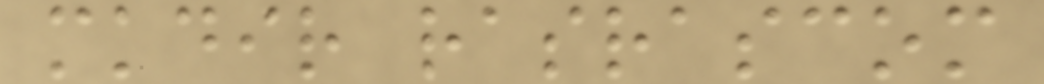mkdir rasrascom
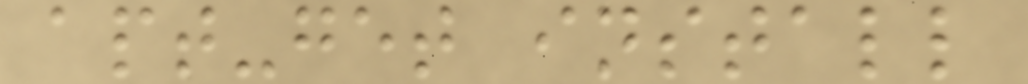apt-get install
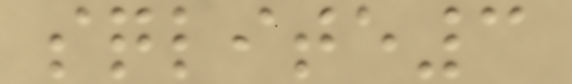sqlite3
